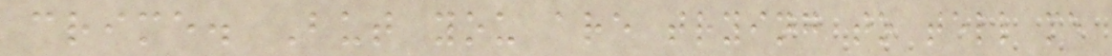crime. But you are trying to tell me
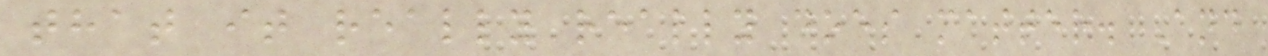that it really really does matter. And
